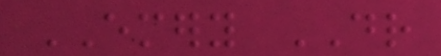EMERY DR
